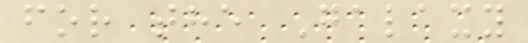for the Galaxy
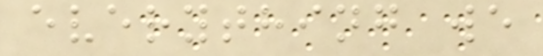everything we
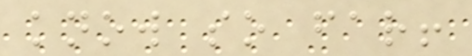know so far!
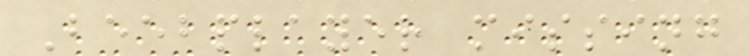Beebplayer missing
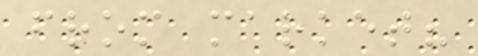from market?
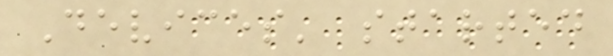Devices' started
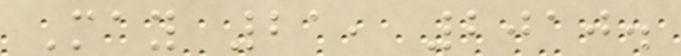May 21, 2010.
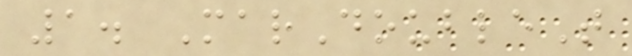1. MarDoubleT
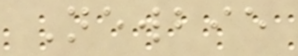Newbie
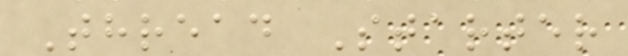Thread Starter
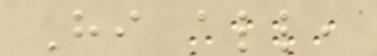Hi all,
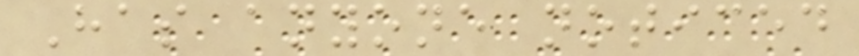Has anyone noticed
